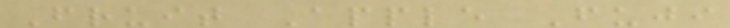Fruit Apple Fuji
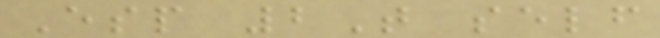Esp 2T self
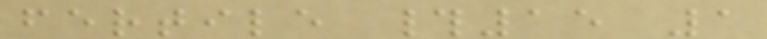fertile #15 1
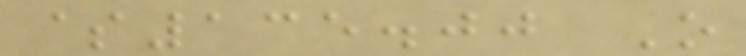$135.00 O
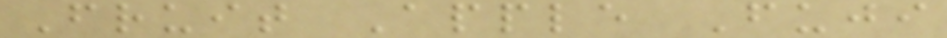Fruit Apple Fuji
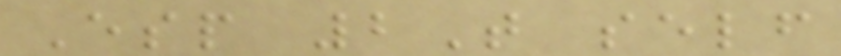Esp 2T self
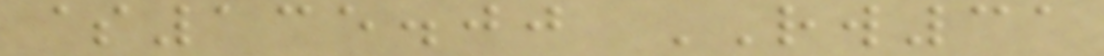$135.00 RW31
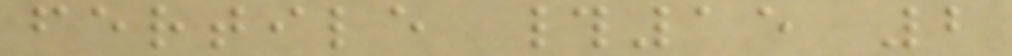fertile #15 2
